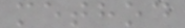method
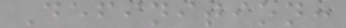Definition:
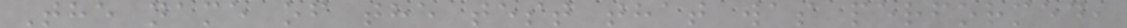The name of the test that was performed,
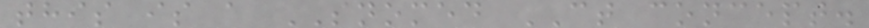this is a SNOMED CT concept.
